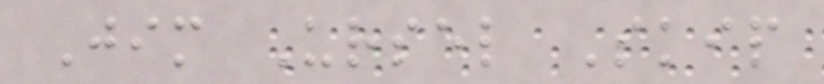Jim Ursel Skip
